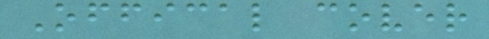Offical cover
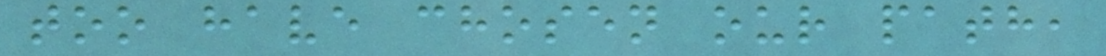too have chosen our path,
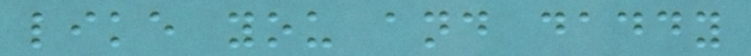like you and daddy
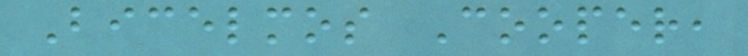Bicelmos Cooper,
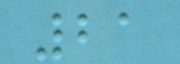21
